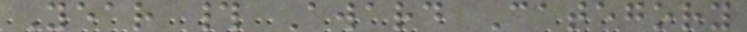Year # Award Category
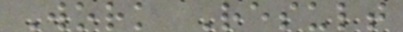Work Result
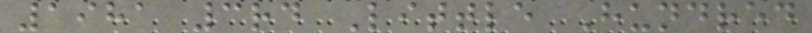1981 3rd Little Hundred
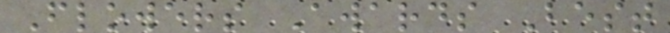Flowers Awards Best
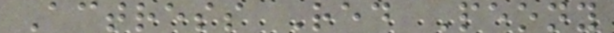Actress Red Peony
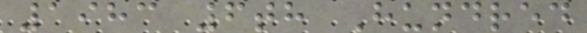1983 6th Hundred
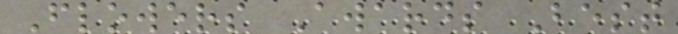Flowers Awards Best
